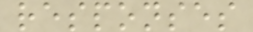responses
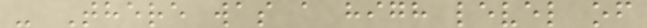- There was a high level of
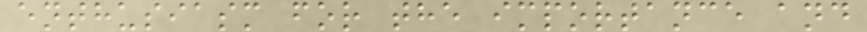enthusiasm for the importance and
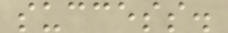success.
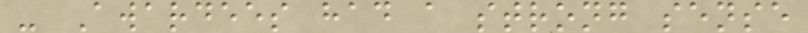- Awardees had a strong sense
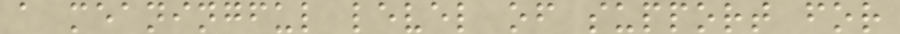a meaningful level of support for
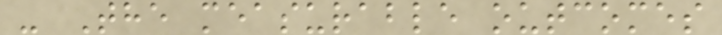- The measurable outcomes
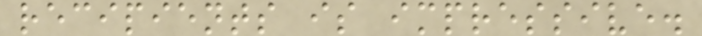recipients is impressive.
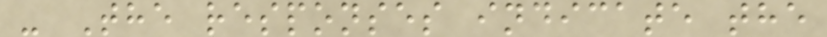- The responses indicate the
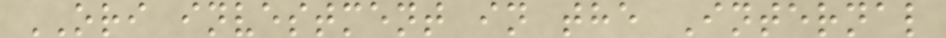ORI investment in the Internal
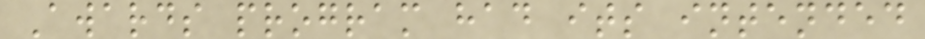Awards program had its intended
